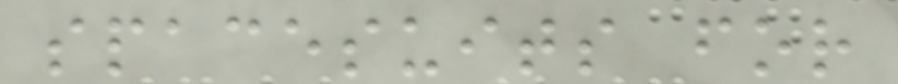spacesuits for
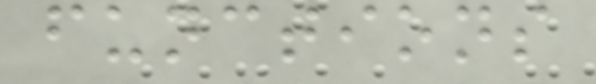functions
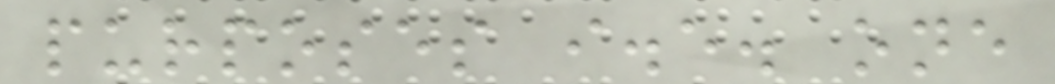purposes i.e. one
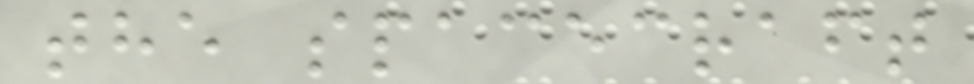the spacecraft
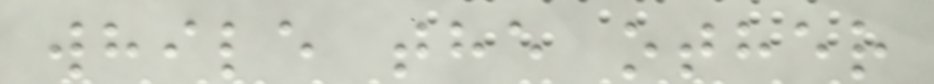while the other
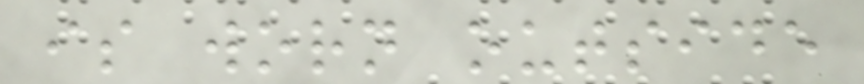is worn outside
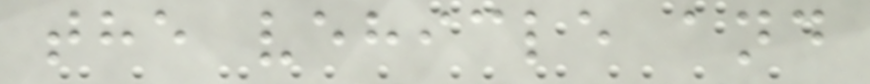the vehicle and
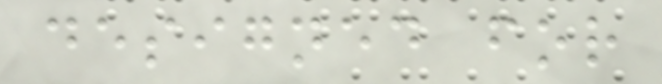designed for
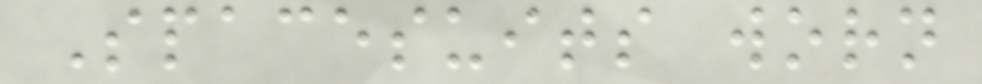Spacesuits worn
